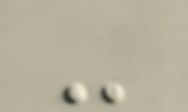-
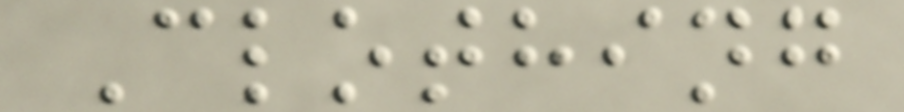Clothing
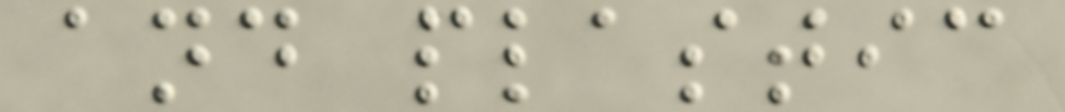and plastic
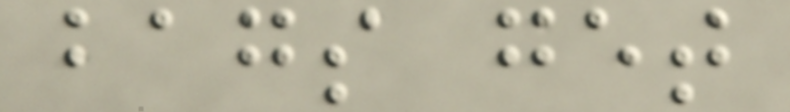bags get
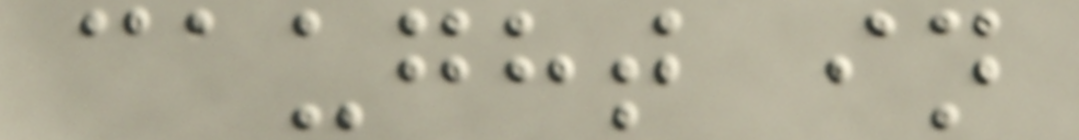caught in
